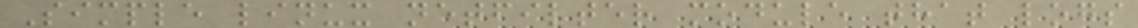Simple linux netfilter module that logs
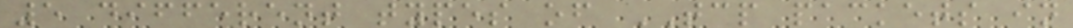5 different types of TCP packets in
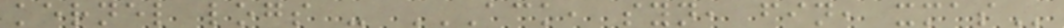kernel logs - ACK, SYN, FIN, XMAS
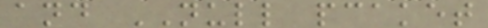and NULL pcaket
